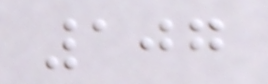107
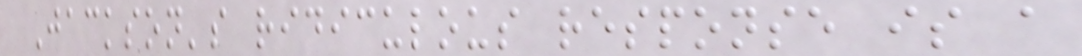Jackson's ridiculous response is a
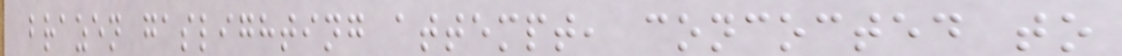brazen gaslighting attempt, concocted to
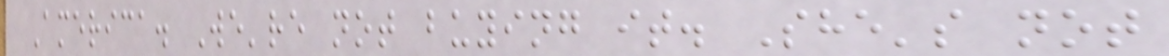America. We're not buying it. She's not
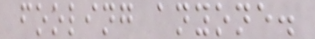fooling anyone.
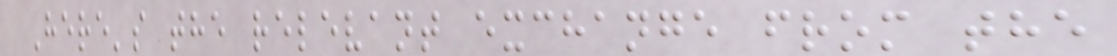Here's the relevant exchange from the
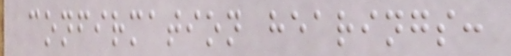confirmation hearings:
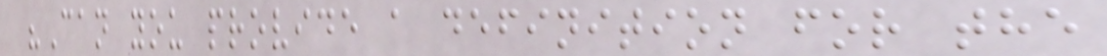"Can you provide a definition for the
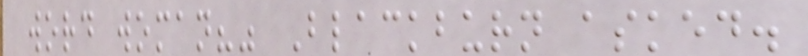word woman?" Blackburn asked.
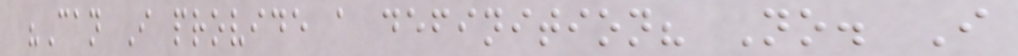"Can I provide a definition? No. I
